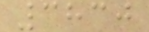3830
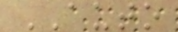AUTO
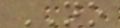NO
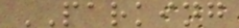PARKING
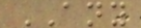ANY
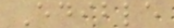Edible
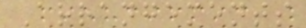Arrangements
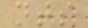nts
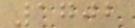1702
